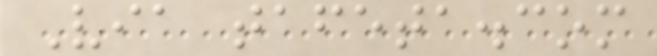Via tafeta.com
